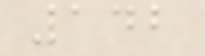142
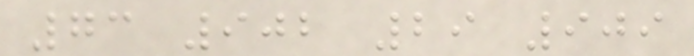73 902 29 909
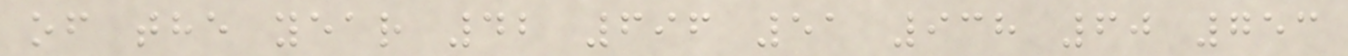of the year 42 696 51 938 60 753
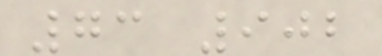73 902
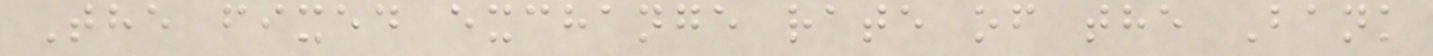The fixed exchange rate of the Bank
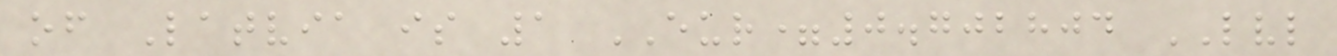of Latvia is 1 EUR=0.702804 LVL
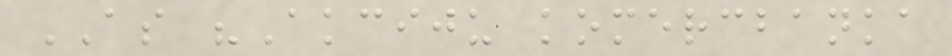AS "Akciju komercbanka
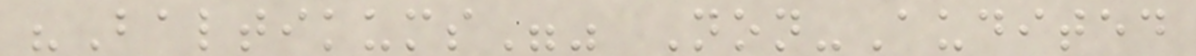"Baltikums"" Non-Audited
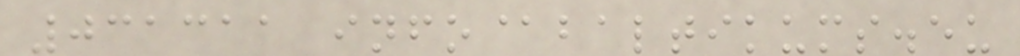031311 info@baltikums.eu
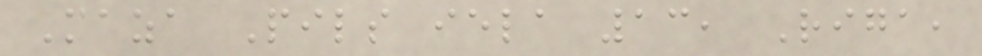Maza Pils iela 13, Riga,
